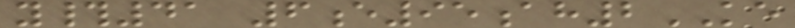y#41 6e95ah2KE
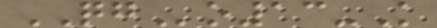QGo13-K
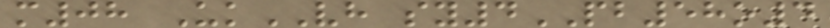m08 UkVH sy4PB58o4
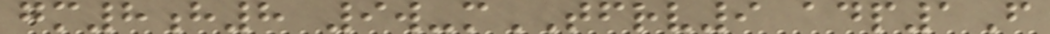gm8h8 9w-mTFRV9 adp1F
